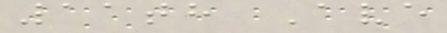11th Ave
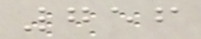756
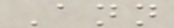Ann
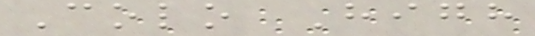Colo High
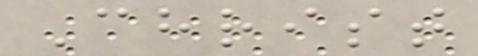Christ
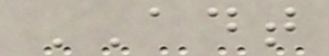ADT
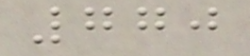770
